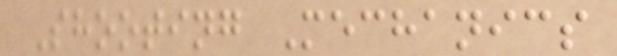Shooting Mechanics
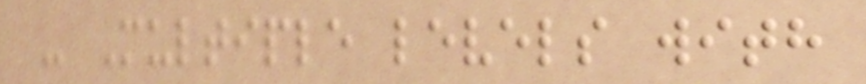- Multiple levels with
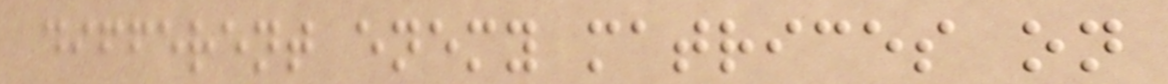different enemy matrices on
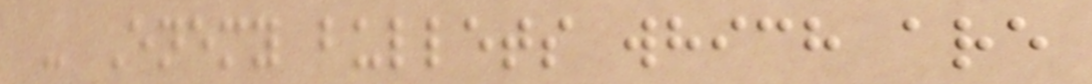- Enemy bullets which are
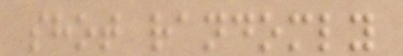shot randomly
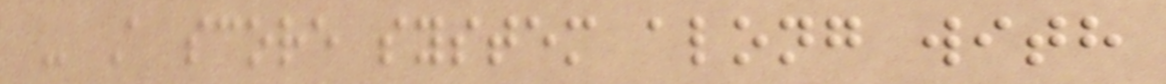- A score system along with
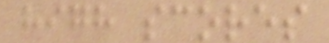high scores
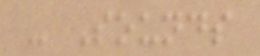- Sounds
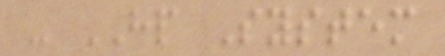- HP System
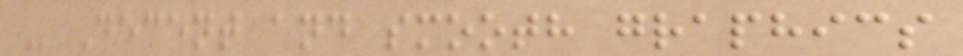- Decent and smooth graphics
